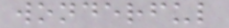wonderful
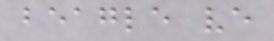beagle ve
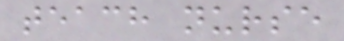teach nurse
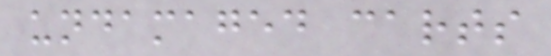undamaged carts
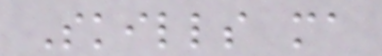Skills ma
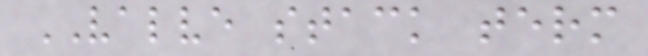VALVE stack term
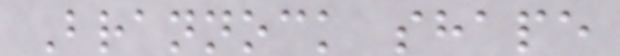Brannock shape
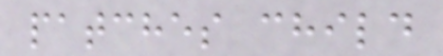patches child
